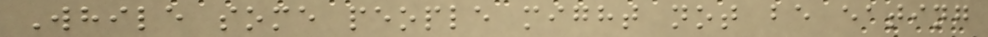While some people might not be eating
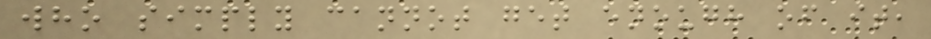who simply cannot get enough of it,
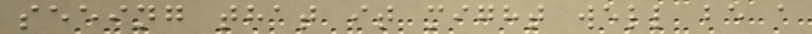seeing that it might well be a
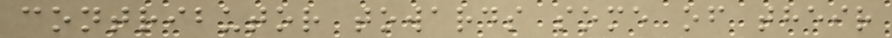contributor towards some of their
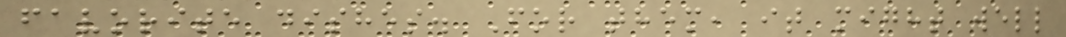favorite dishes. For them, it might well
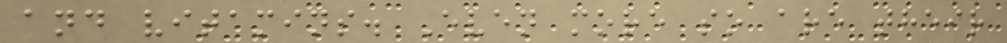and vitamins. Even more so are their
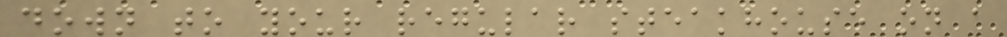down to your regular steakhouse on a
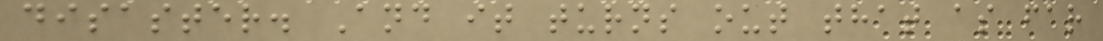disaster. And it turns out that as far
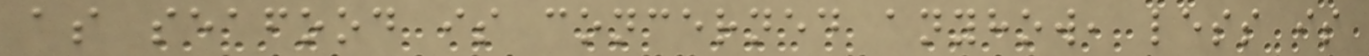as seafood is concerned anyhow, less is
